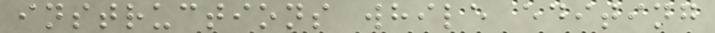instructions while editing
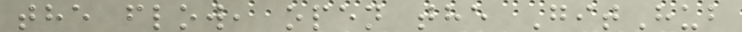the flow, open the GitHub
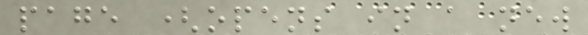page (opens in a new
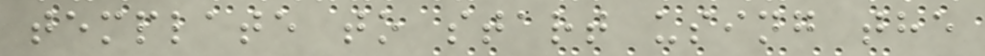template to start using the
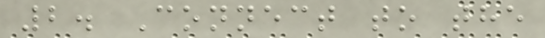2. Connect to the
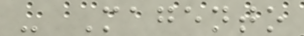- Magento
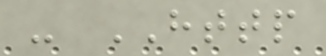- HTTP
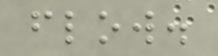flow.
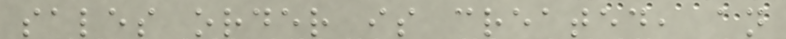sales order is created, an
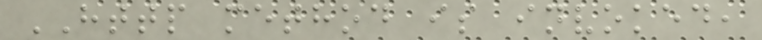HTTP method is invoked,
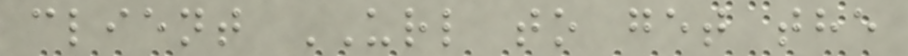client URL to get the
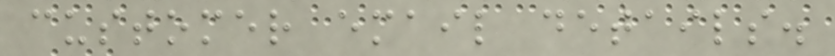customer email details.
